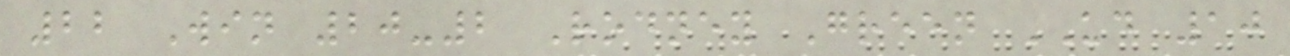22 Win 20-2 Rodney Green UD 10
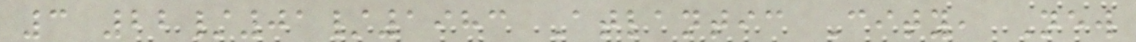3 22/01/1983 Atlantic City, New
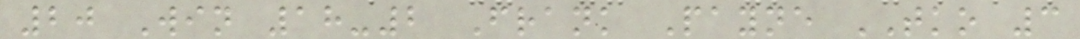20 Win 18-2 Frank Payne TKO 3
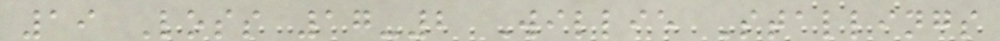19 Loss 17-2 Willie Stallings
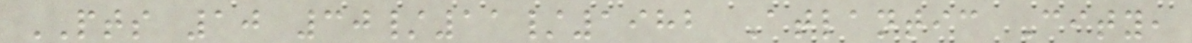PTS 10 30/11/1982 Atlantic City,
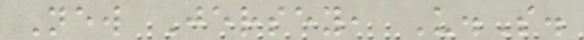New Jersey, U.S.
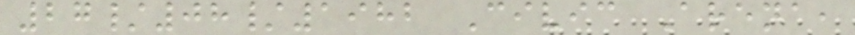27/08/1982 Civic Arena,
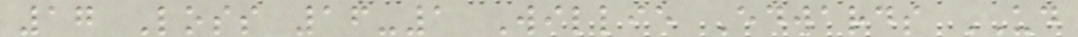17 Loss 16-1 Willie Edwards UD
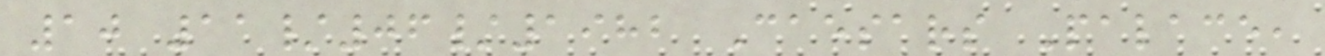10 11/06/1982 Caesars Palace,
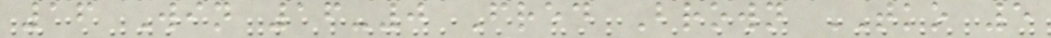16 Win 16-0 Fred Brown TKO 5
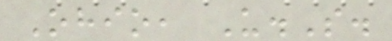Ohio, U.S.
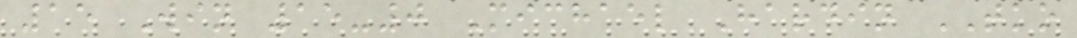15 Win 15-0 Michael Hardin TKO
